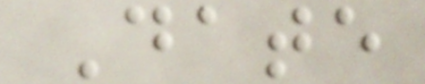Date
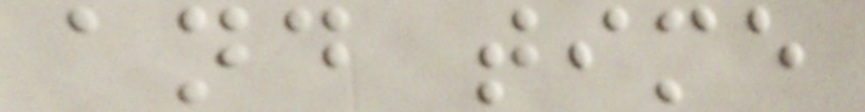and time
